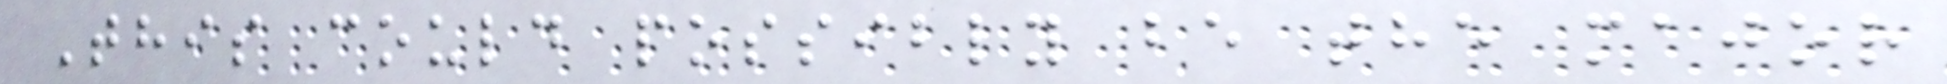This could possibly be the major
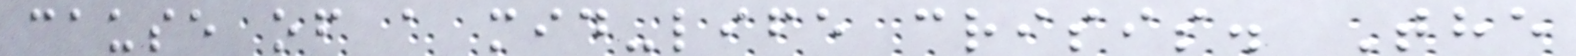cause of a mid-life crisis. The
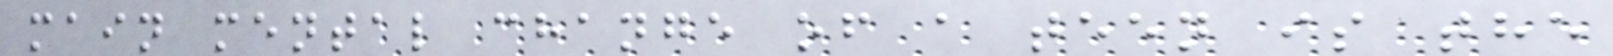main mental change of a teen is the
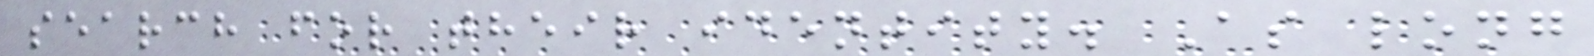search for their identity. As long
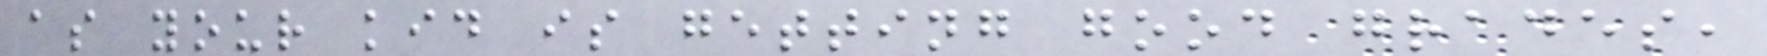as your kid is getting good grades,
